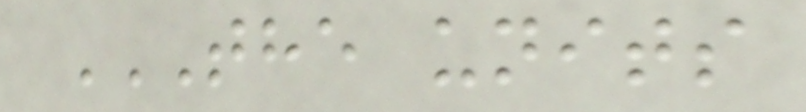THE UNITS
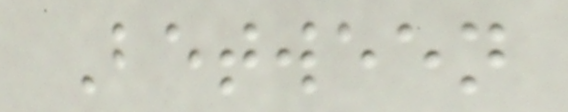Between
